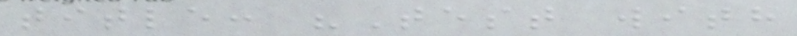title: "Test with
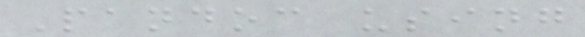Pandoc using
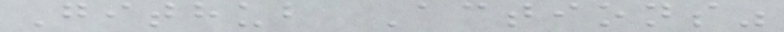Github Actions"
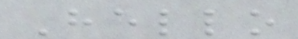Hello
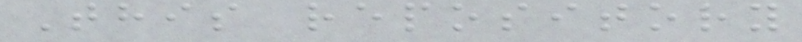This repository
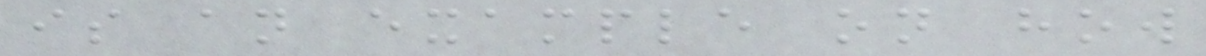is an example on how
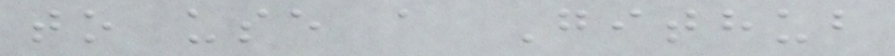to use a Github
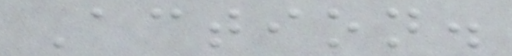Action.
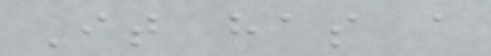It has a
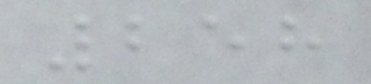258
